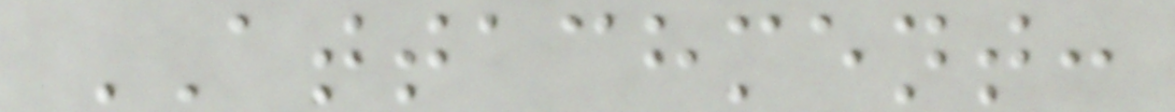ATTACHMENT:
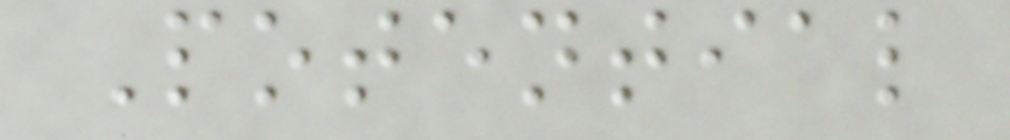Potential
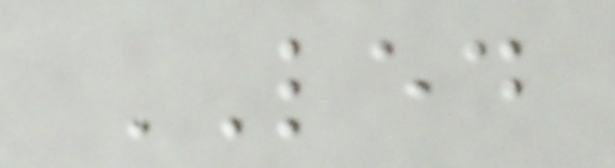LED
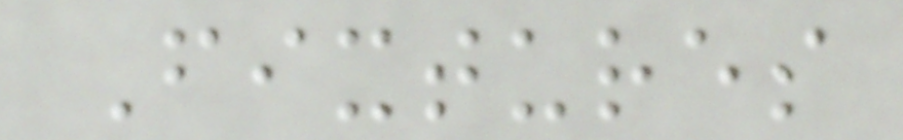Fixtures
